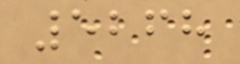5268
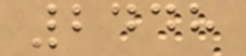2448
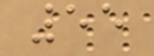55
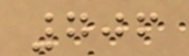706
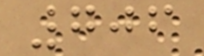706
